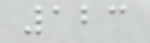123
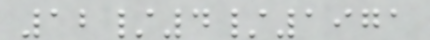12/4/1971
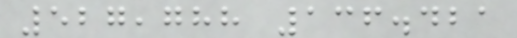527,788 136.421
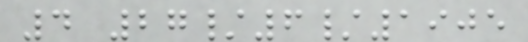4 27/6/1905
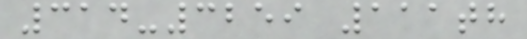314-3259 111th
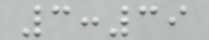3:39
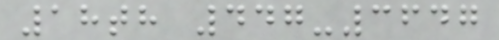18th 447-3647
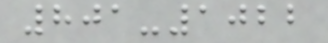801-1022
